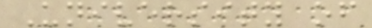University of
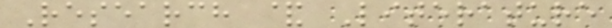Research & Literature
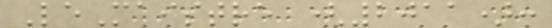LeMaistre (2011):
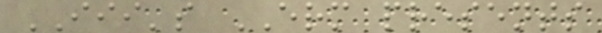III's ERM presents
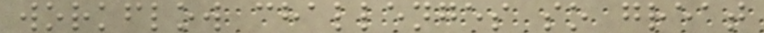workflow challenges so great
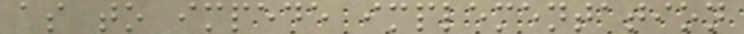as to impede implementation
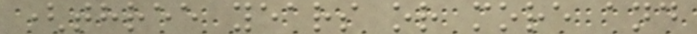(three years or more and
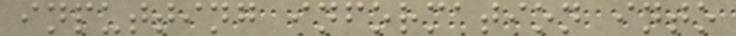inputting information into
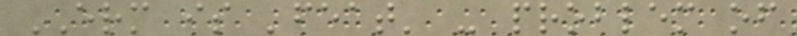ERM is 'feat' - problem of
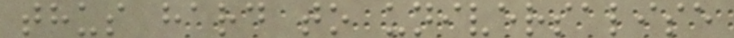thus hard to universalise
